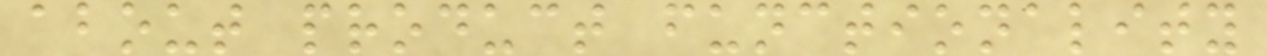about product functionality
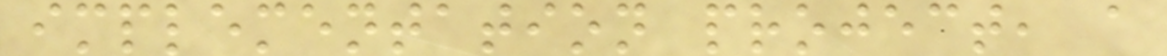implementation project, a
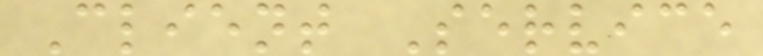Client Service
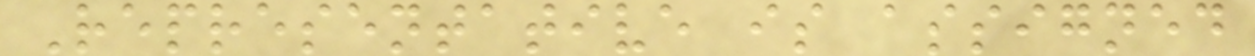Representative is assigned
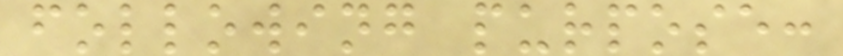following purpose:
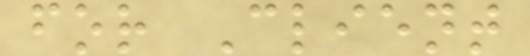for Client
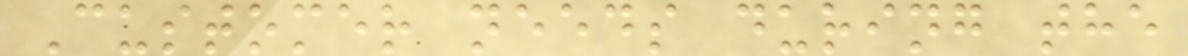Customer needs during the
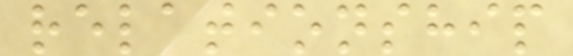relationship
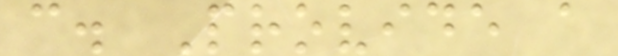c. Provide a
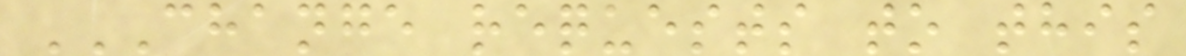CHANGE REQUESTS TO THIS
